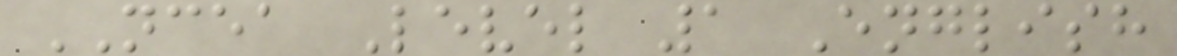NCEA Level 1 English
